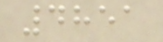4851
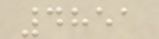4851
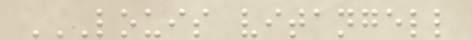LOUIS VITANGELL
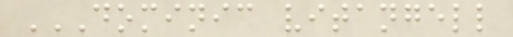DOMINIC VITANGELL
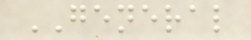GENERAL
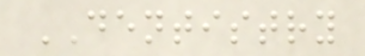DENTISTRY
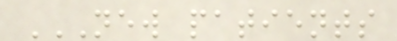NEW PATIENTS
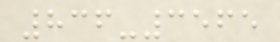836-3565
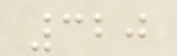320
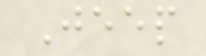Jeep
